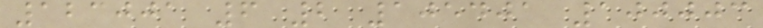123001 6 2 105401 100003
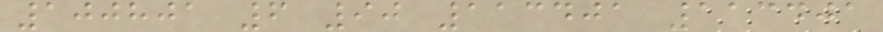100801 6 90 113401 113401
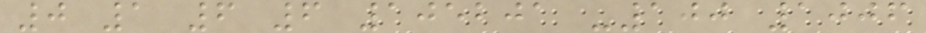0 1 6 6 105201 -100 1006
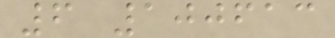6 100613
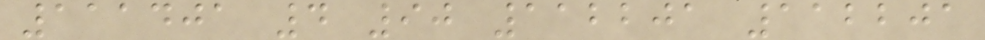111401 4 90 112201 112201
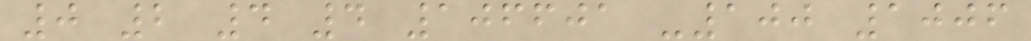0 2 4 4 106601 -100 1006
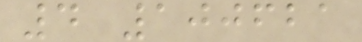4 100621
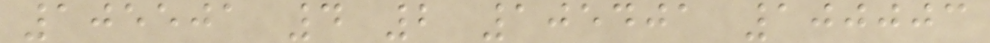105501 4 2 105401 100003
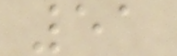51
